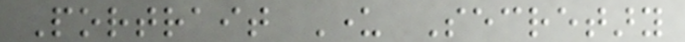Portrait Under Secretary
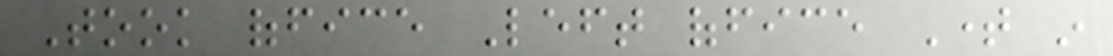Took office Left office Time in
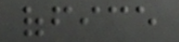office
